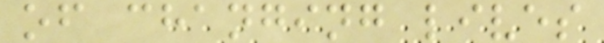of changing lives
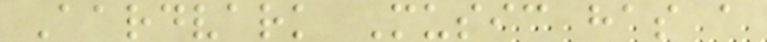Aardvark Music has a
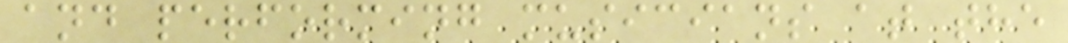and performing musicians at the
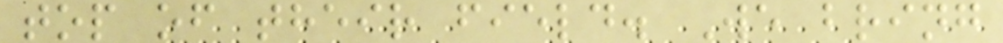top of their field. We bring
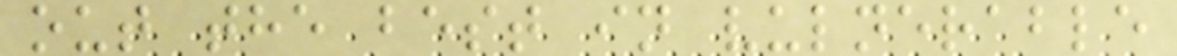out the best in vulnerable
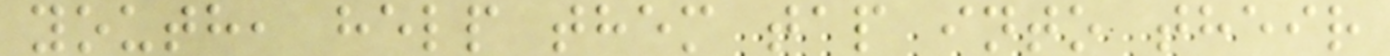youth, help them tap into their
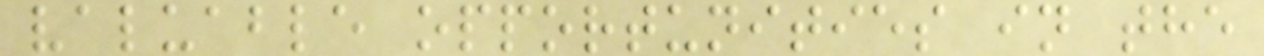valuable opportunities in the
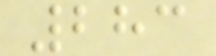283
